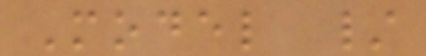Model /
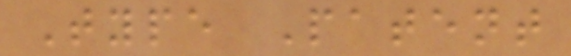Type Patent
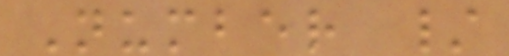Number /
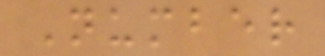Number
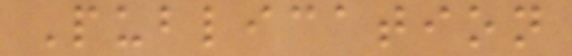Publication
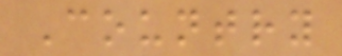Country
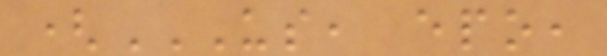(US, EPO,
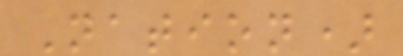Nation)
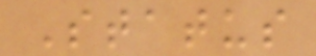Status
